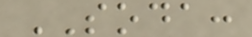SODA:
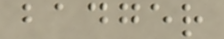badger
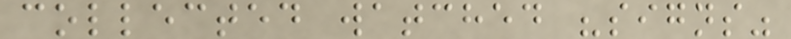collected watched "signs"
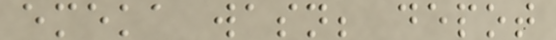emeka wasn; depot
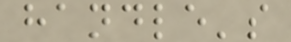handle's
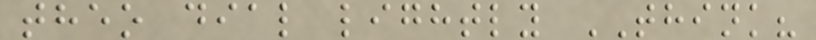theo dial lightly THINK?
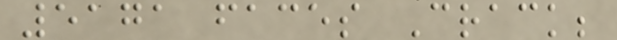5171 faces Crack;
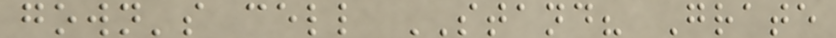gown's cell STAND? Grate
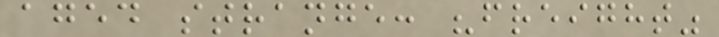aged strange: "freight"
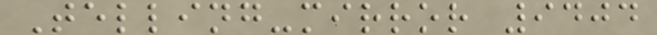Telling-mirror 9404
